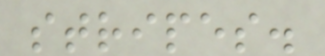stripes.
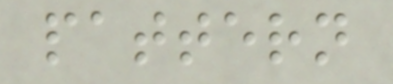pattern
